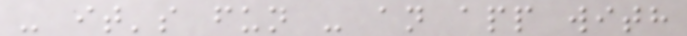- it's fun - an app with
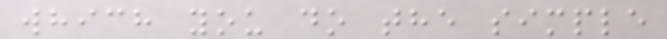which you do the simple
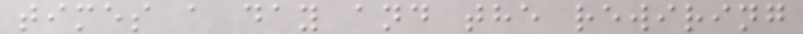times a day and the rewiring
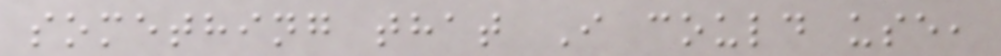something that I could use,
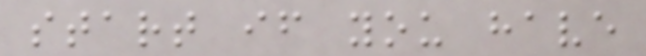start if you have
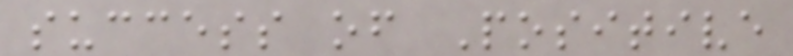success of Positive
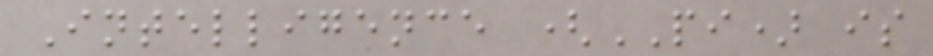Intelligence (PI) is
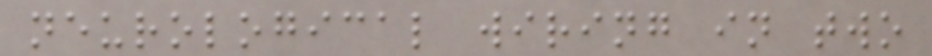neurological wiring in two
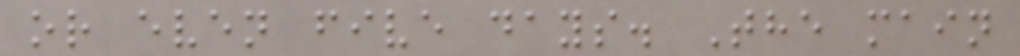or even five days. The main
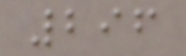296
